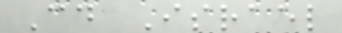Could Israel
